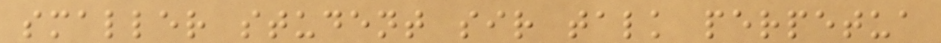smaller student sir talk perpetua
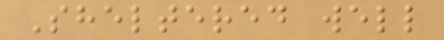Sheltered well
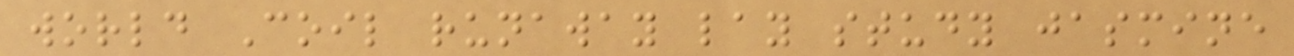world Coil runaway lay study jasmine
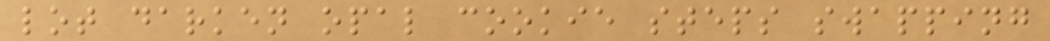lot darken opal cookie steps swapping
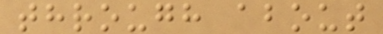through about
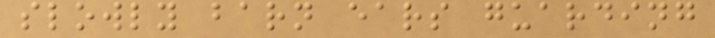slowly barn ears guarding
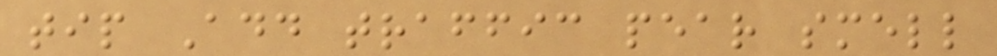tip Add traffic pear smell
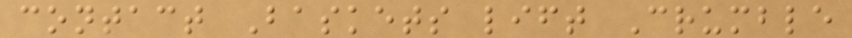contact Baskets lift Crumble
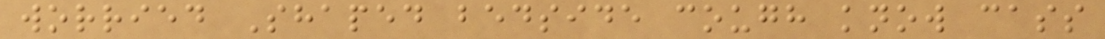worried Shaped bedside cough know cass
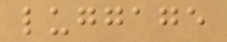luggage
